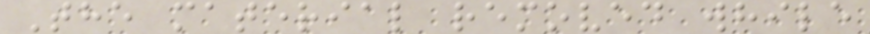The material removed while
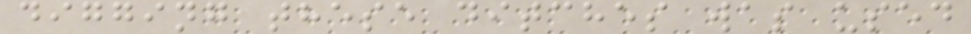digging these ditches was used
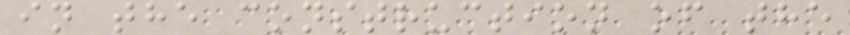in the construction of the
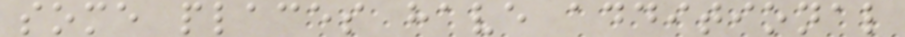some places have additional
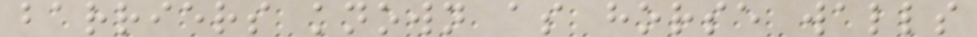barriers known as horse walls
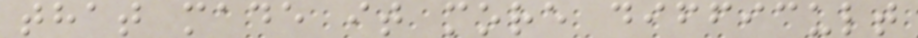that made it more difficult
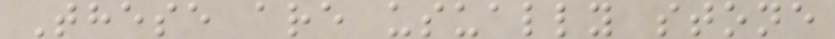These are usually stone
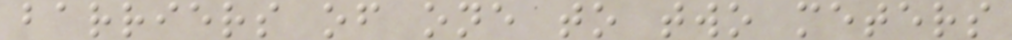barriers of one to two meters
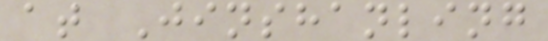at Jinshanling
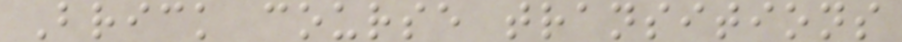Brick course transitions
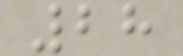28
